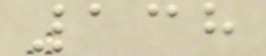138
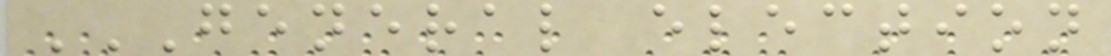GENERAL ELECTION
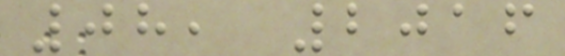08, 2016
